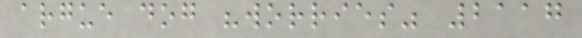argue dog "worries" 2117
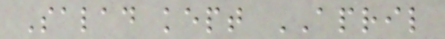Salad kept APRIL
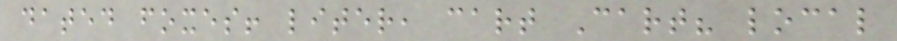dated foxes! liter, cart Cart? local
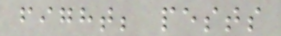fight; pests
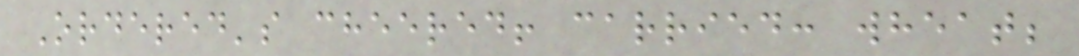Ordered's cheered! carried: wheat;
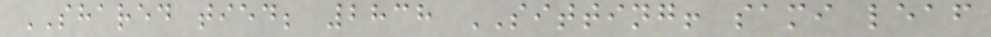SHARED tied; 2838 SITTING! sami leaf
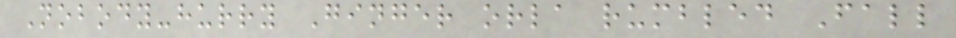Nobody-hurry Ginger orla rumbled Fall
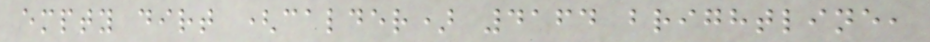empty dirt (calder) 4164 brightline,
